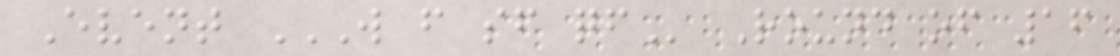Event W F SF QF Round of 16
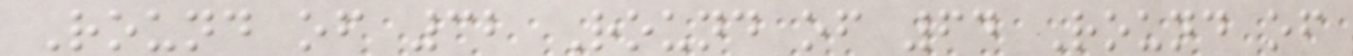Round of 32 Round of 64 Round of
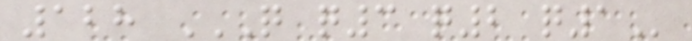128 Q Q3 Q2 Q1
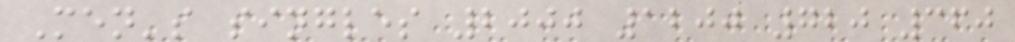Men's singles 2000 1200 720 360
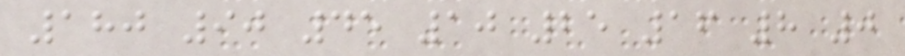180 90 45 10 25 16 8 0
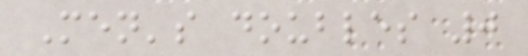Men's doubles 0
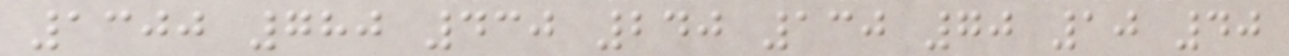1300 780 430 240 130 70 10 40
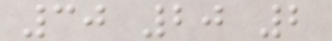30 20 2
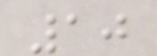10
